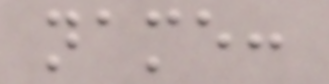name:
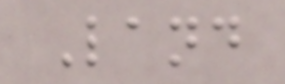Land
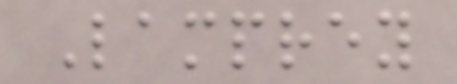Lamprey
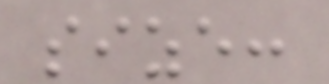size:
